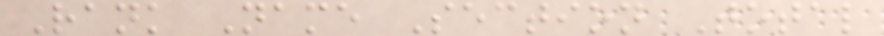Rank Name Section Total
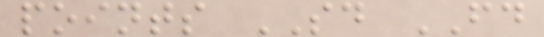points SD FD
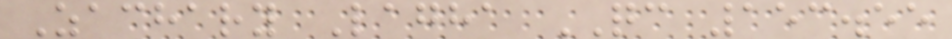Zachary Lagha QC 153.55
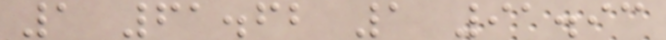1 61.62 1 91.93
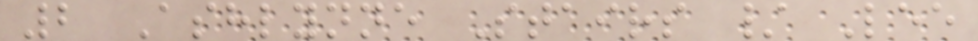2 Ashlynne Stairs / Lee
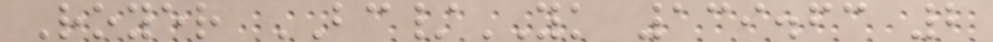Royer BC/YK 139.63 2
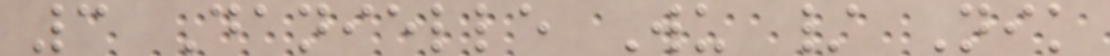3 Danielle Wu / Nik
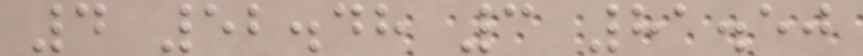4 52.48 3 81.50
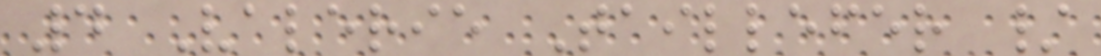4 Valerie Taillefer /
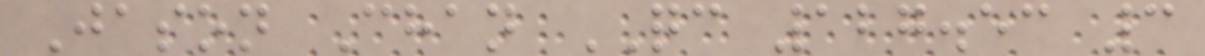Jason Chan QC 127.53 3
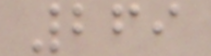269
